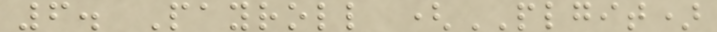6. Payroll (PLGIT)
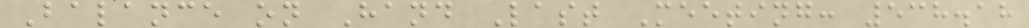Balance on Hand Last Meeting: 538.18
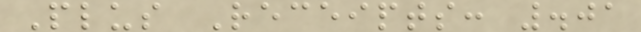Plus Receipts: .01
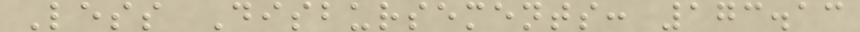Less Disbursements: 173.13
